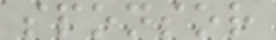sponsor
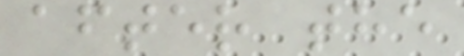after the
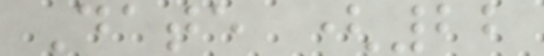Date (22
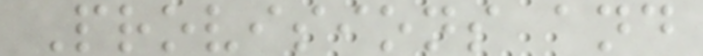Provisions and
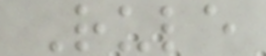Rule
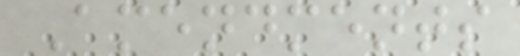Amendments
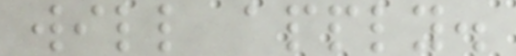will apply.
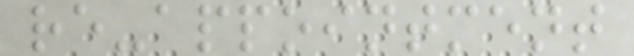re-appointment
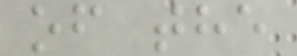of the
